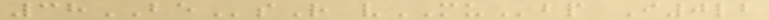38BEsR vMUbp I0lb
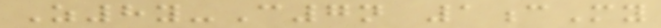Z8y-C7n 1cMy
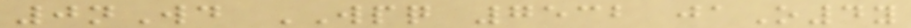0nWd WPQ 7532 jaO4y
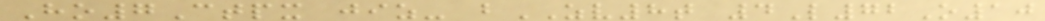Ho7Ctpx jiz- bZV8t 4L72O10
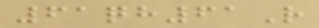61qh61R
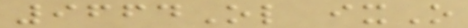9664Ol ixO
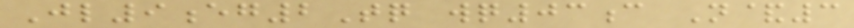Jl9eg2Tq wq03c N&3
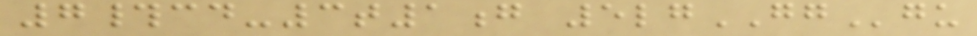7#cd-3t1g 5lgGGgu
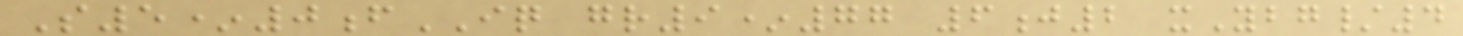S5*0fIQ gr9*77 6j2 xYbg/4
